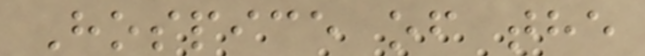Hospice of the
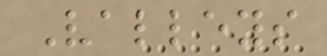Valleys
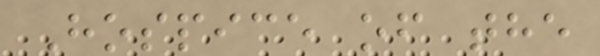Hospice of the
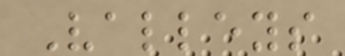Valleys
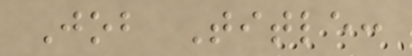Job Title:
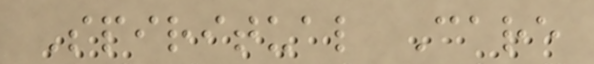Spiritual Care
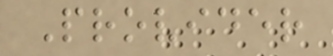Provider
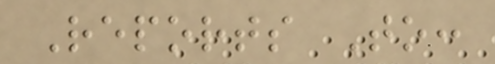Reports To:
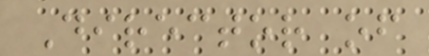Director of
